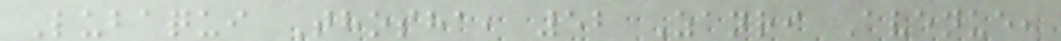Lubaqui Thosha, 52 Zanri Avenue,
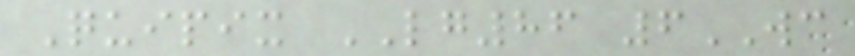Quipix LG86 6WC
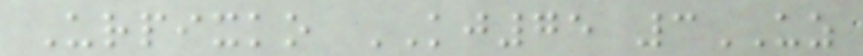Urpixko KJ75 3UZ
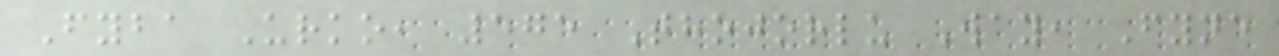Fyba Urko, 575 Thojorlu Way, Fyne
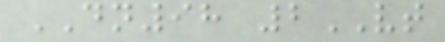DN98 2VT
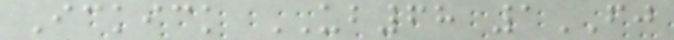Ickick UB68 1FJ
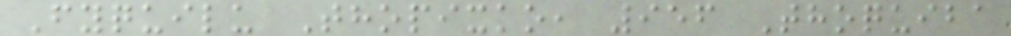Fyquilu Thopixko, 956 Thoquiba
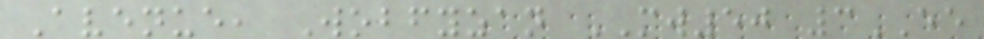Avenue, Wobfyzan MW50 3EE
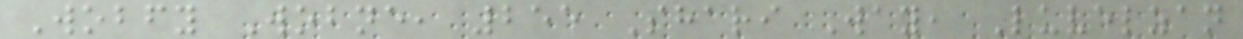Wobfy Wobne, 255 Shari Way, Luvelzan
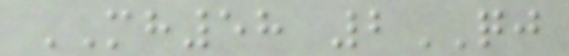MH58 2QJ
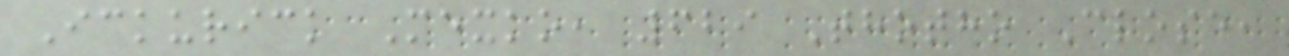Ickurick Mexko, 629 Thotho Close,
